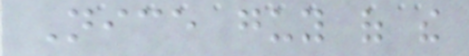Nice guy of the
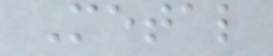Metal
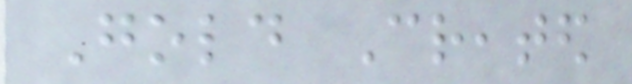Gold Created
